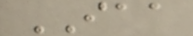IAA
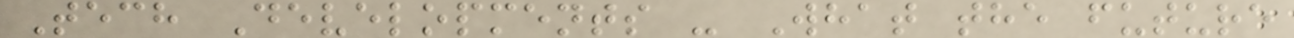Tech Developments - What the future
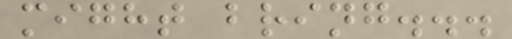might bring...
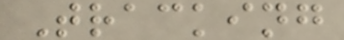Tracking
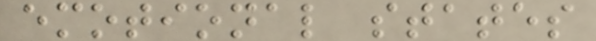emotional states
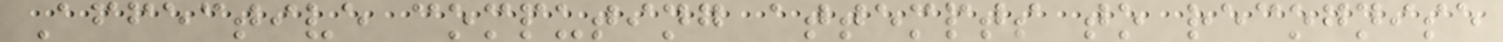Affective computing attempts to recognise
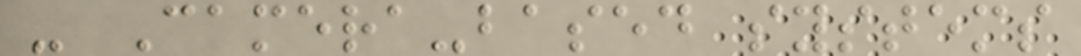- Camera-based systems
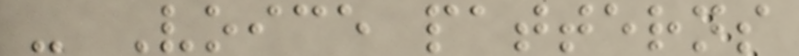- Voice patterns
